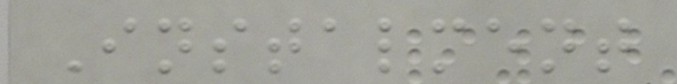Instalment
